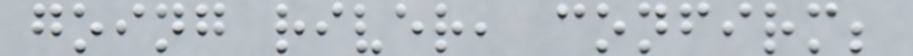going river, confirm;
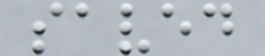saved
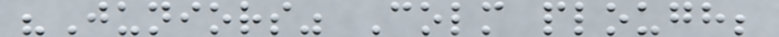"Juniors" Colm plough;
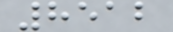8512
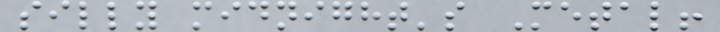silly midnight's Metal!
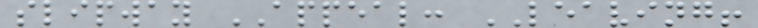slipway APPEAL: LEAVING!
